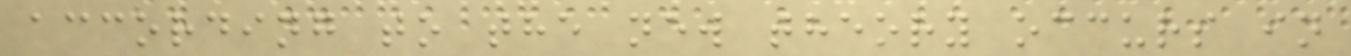according to the new theory occurs in
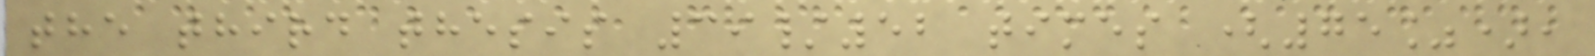the third thesis 39/52 times (75%),
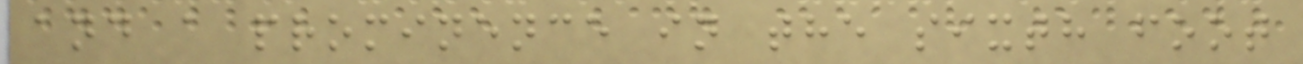and a prominence in the sixth foot
